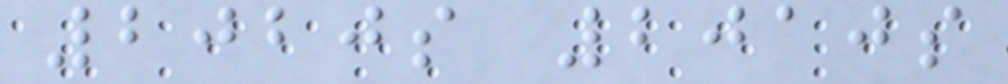2020s 2010s
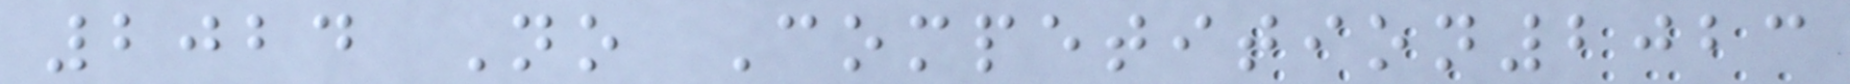2024 No Competition2023
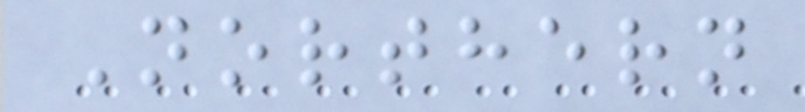Northern
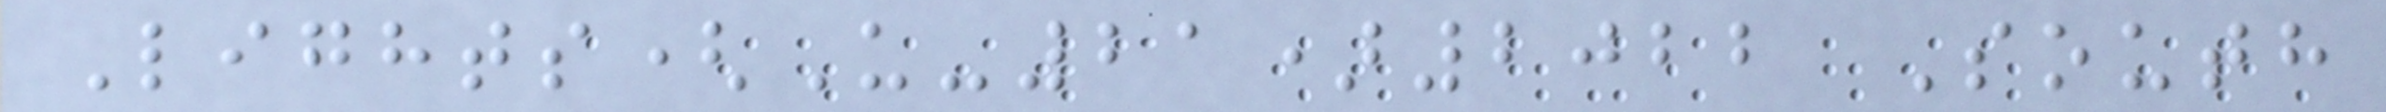Lights(U-21)2022 South
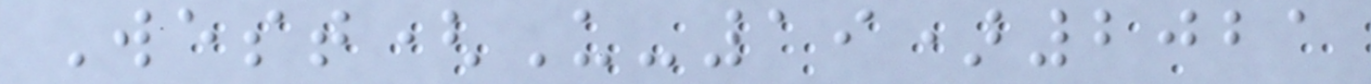West(U-19)2021
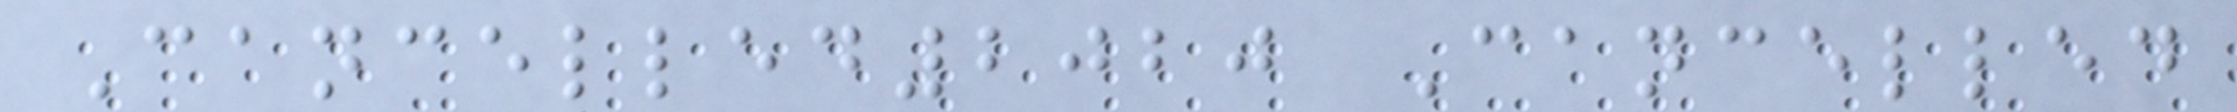Cancelled2020 Cancelled
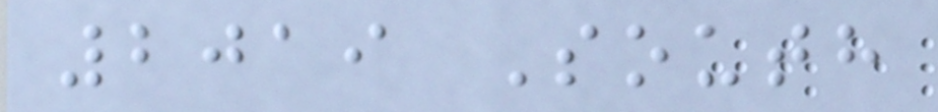2019 South
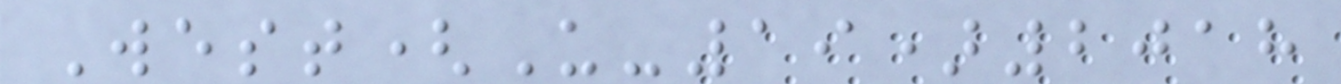West(U-19)2018
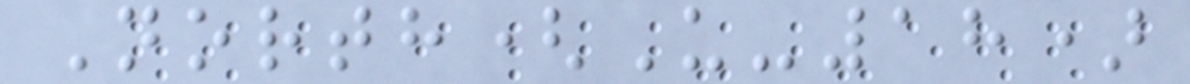North(U-18)
